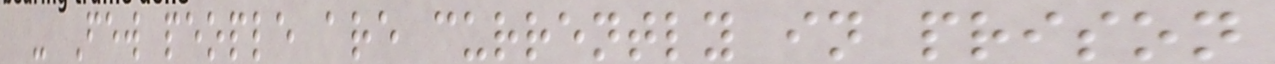- Few people are currently in prison
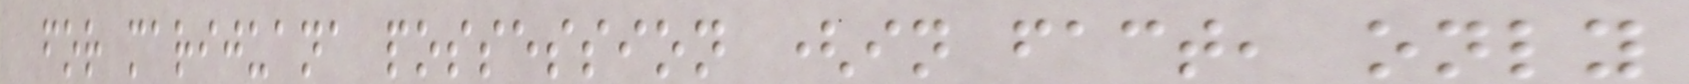for marijuana possession (in fact, only
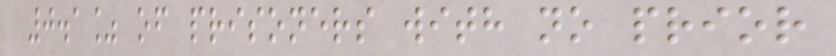0.1% of prisoners with no prior
